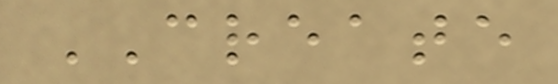CREATE
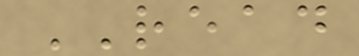READ
